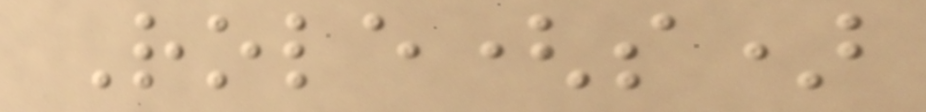Role(s)
